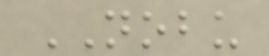NOBU
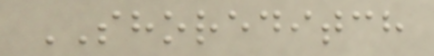SHOREDITCH
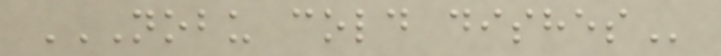NOBU COLD DISHES
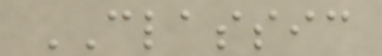CLASSIC
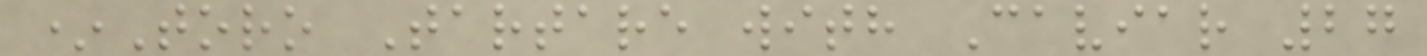*Toro Tartare with Caviar 27
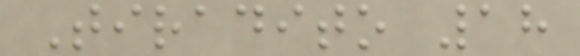Tiradito 18
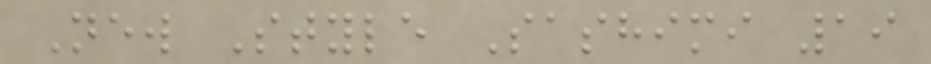New Style Sashimi 19
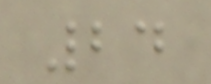24
